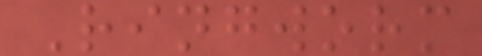Ringworm
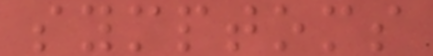symptoms
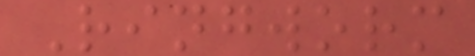Ringworm
